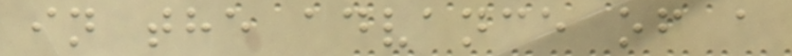in the advance of a
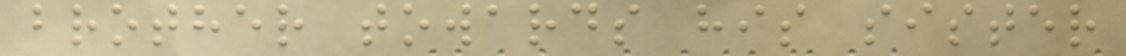brother towards his sister
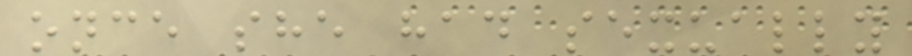once she had sexually
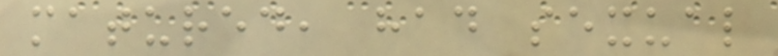matured, had sexual
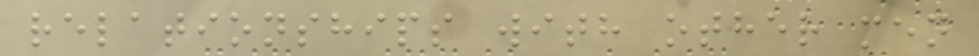relationships with other men
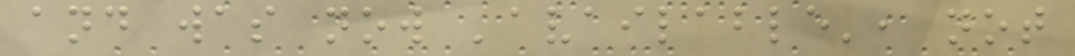and was now 'available', not
